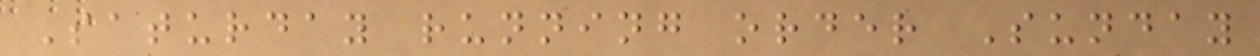Saturday running order Sunday
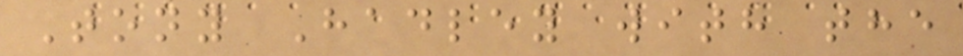Tony Hadley with the
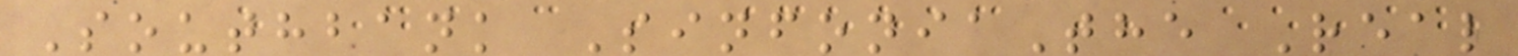Southbank SinfoniaThe Real
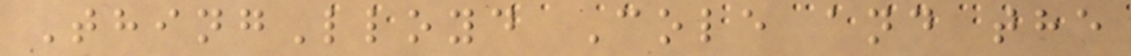ThingLloyd Cole and the
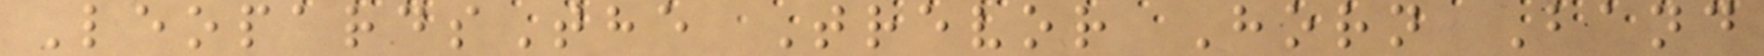LeopardsThe Trevor Horn Band
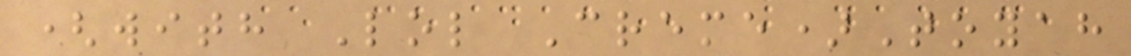(with Lol Creme)Toyah
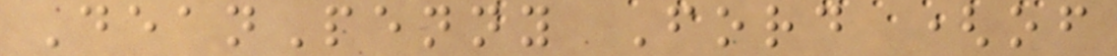DeanPenny Ford (of
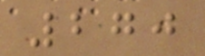270
